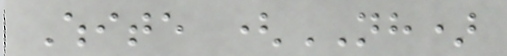White (NH)
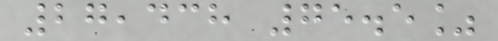27,438 75.5%
